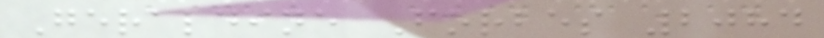Geraldine Forbes 2084
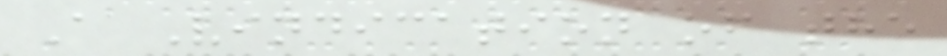A Vindication of the
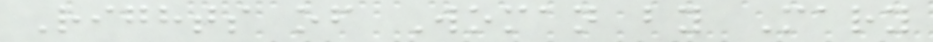Rights of Woman by Mary
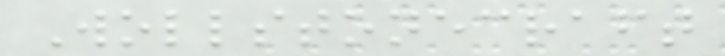Wollstonecraft
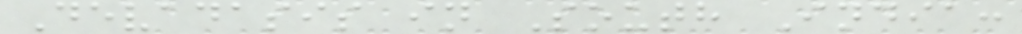Devadasis in South India:
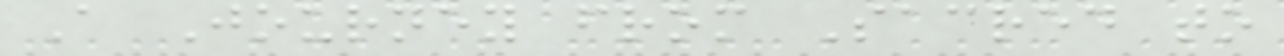A Journey from Sacred to
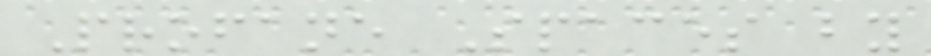Profane Spaces by
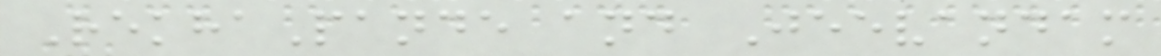RekhaPande and Jeevandam
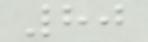80
